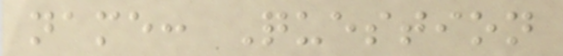name: Question
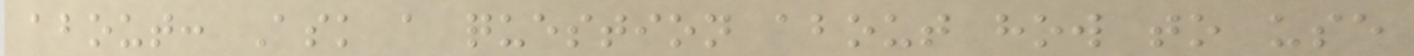about: Ask a question about how to use
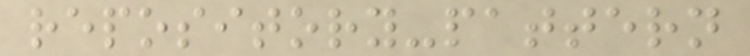repository-pattern
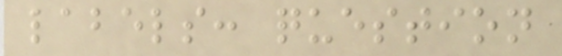labels: question
